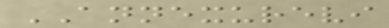ANNEXUREVI
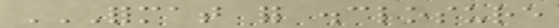FORMAT FOR DISCLOSURE
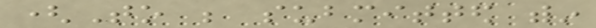(To be submitted within
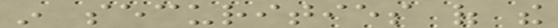in securities of the
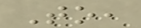To,
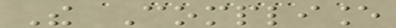The Compliance
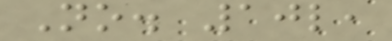No. 10l,
